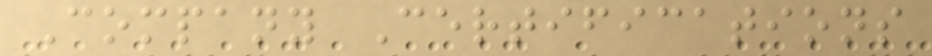Company Certifications
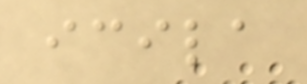icila
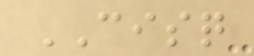CISQ
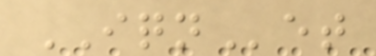IQNet
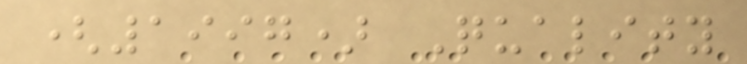(1997) Quality
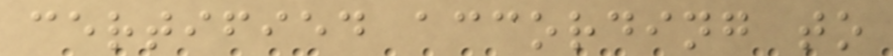certified according to
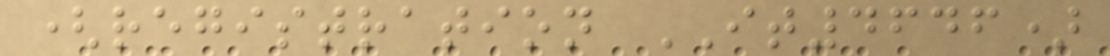(registration IT4646)
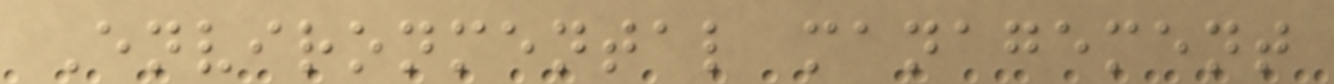Environmental management
